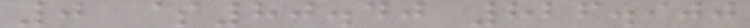0 $80.40 826.900
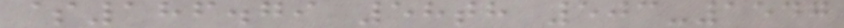$186.79 58th 503-1547
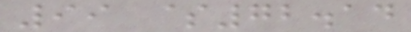99 $72.14
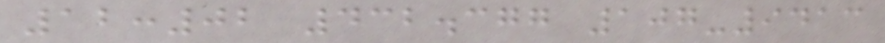12:02 432.377 107-9413
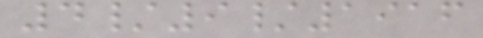4/9/1916
